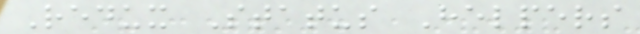Redux Status Helpers
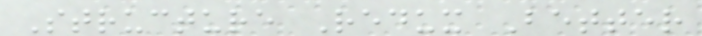Structure Redux Better
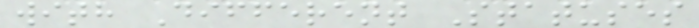with Different Statuses
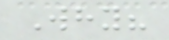Why?
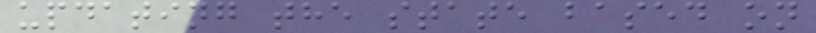updating the state based on
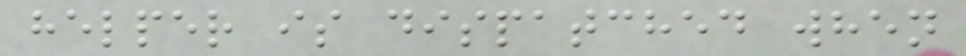helper is dispatched when
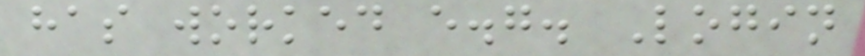has worked e.g. Login
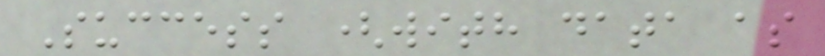Success (with data as
